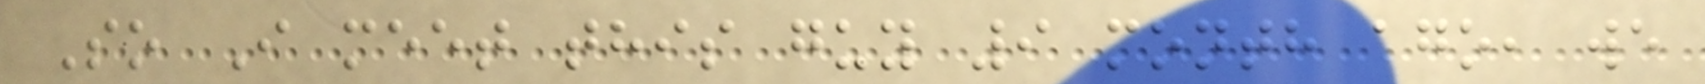So I meet this guy 9 month ago, we
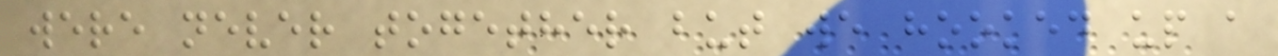were never together but we hooked up a
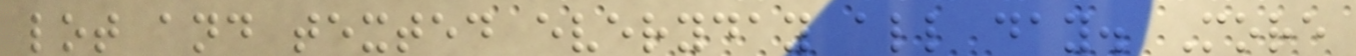lot and texted everyday all day. More
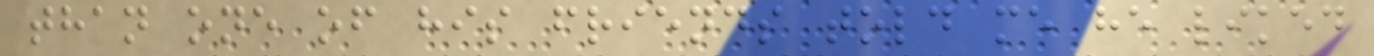than one of his friends told me he liked
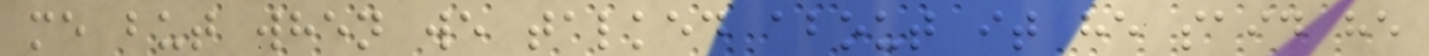me but when we talked about it he said he
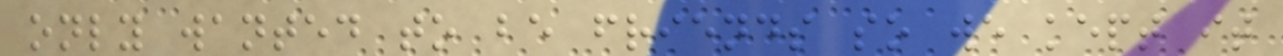only wanted to be friends so we kept it
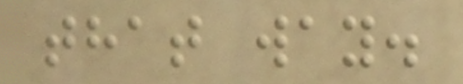that way.
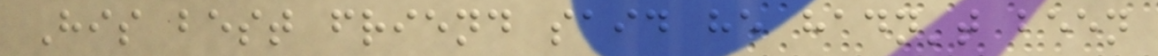His best friend said he hadn't been
